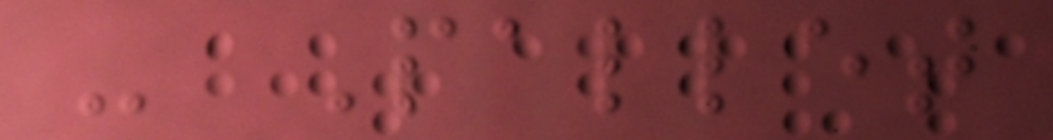- Pallet
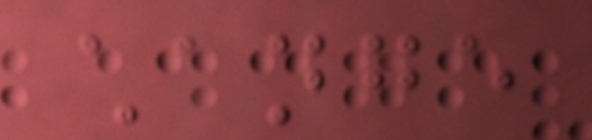change
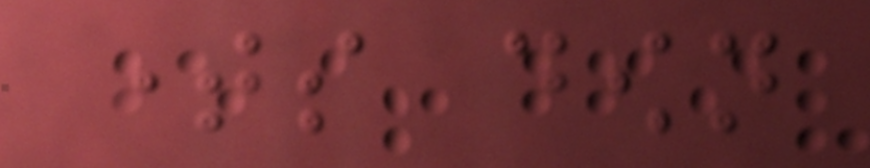times down
